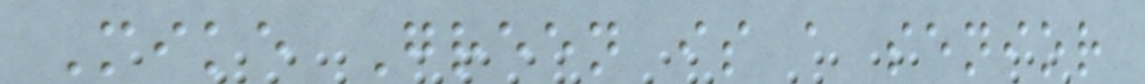Mike Green is a senior
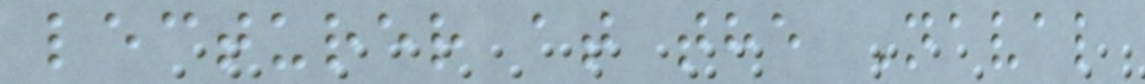lecturer at the Naval
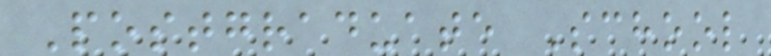Postgraduate School
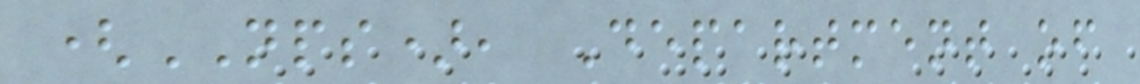(NPS), Department of
